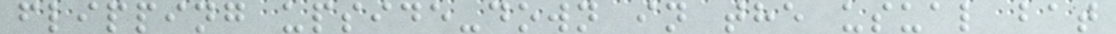flipping upside-down in the usual bat
